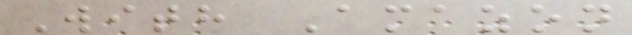With Amazon
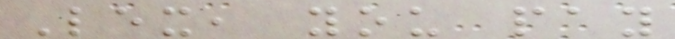Lex, you pay
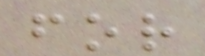for
